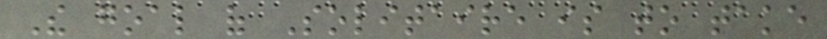The goal of Solitaire is to take
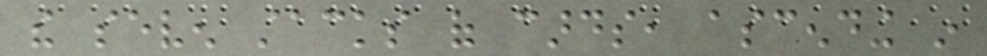the seven stacks of cards, ascending in
